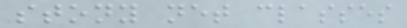stony net classes
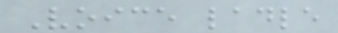Voice ladle
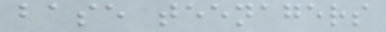base teenagers
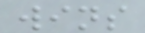wins
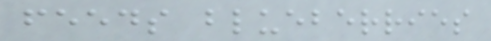feeds blueberries
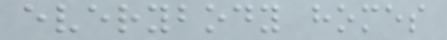everybody homes
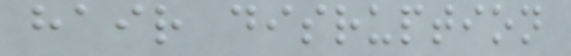hair disruption
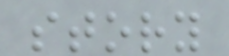story
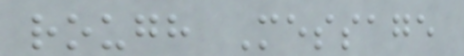rough Message
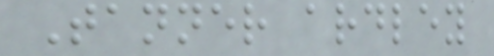Tanner ardley
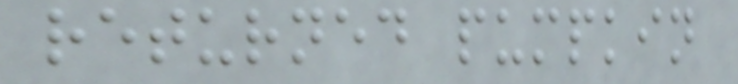returned pumpkin
